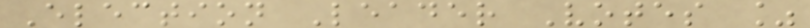Election Leader Votes %
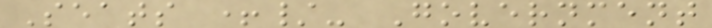Seats +/- Government
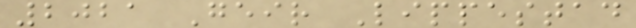2021 Geir Lippestad
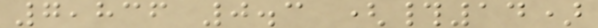7,836 0.3 (#14)
